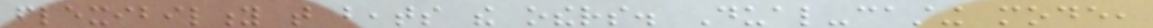flexibility that beats the others. Dual-casting mode,
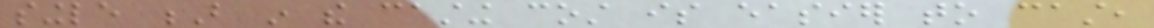single B in the casting cost is easier to cast,
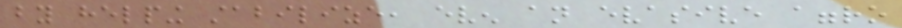by helping stabilize, even an evasive aggro
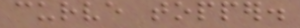curve topper.
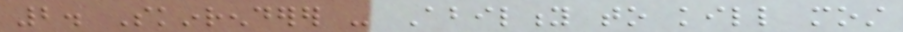2. Skinrenderer - Ability to kill most
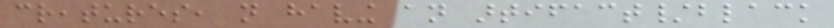creatures, not having an artifact/black
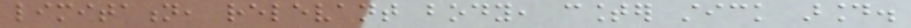limitation, relevant body, counter stick around.
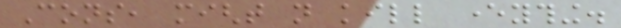Cons, might not kill everything.
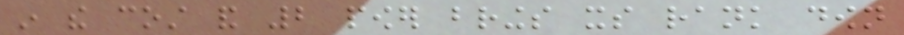in the cost and 2 power brings its rank down
